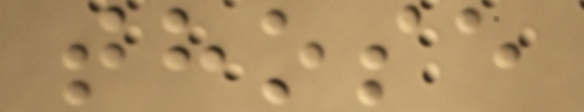those
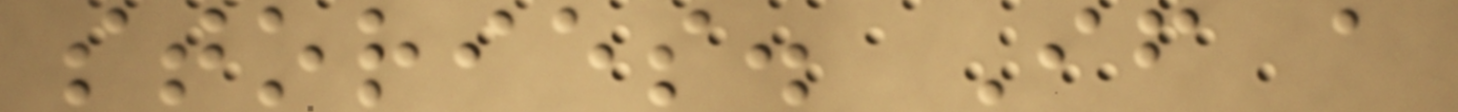stories. If a
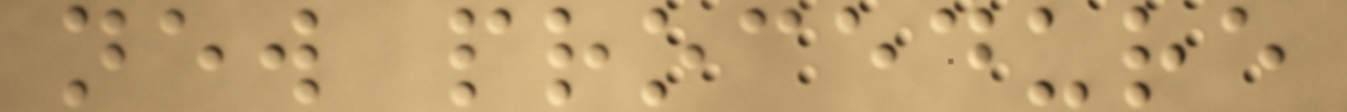new procedure
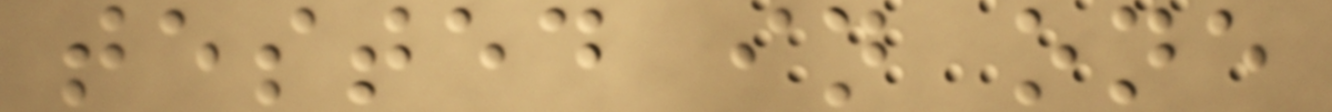tested in one
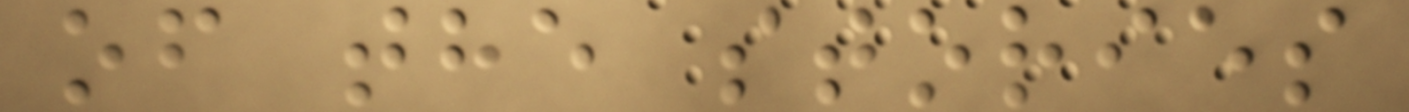of the stories
